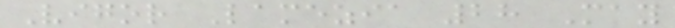Vigor Lamezia 28 May
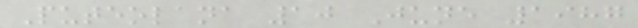Puteolana 10 June 1987
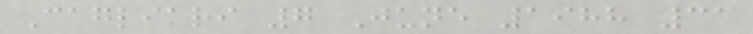Cagliari 7 June 1988 31
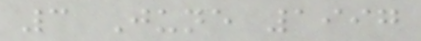3 June 1997
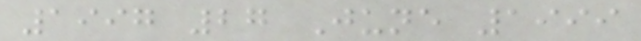1997 27 June 1999
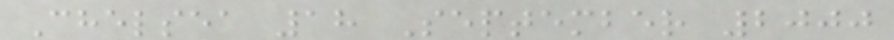Chelsea 18 September 2000
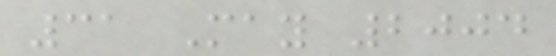31 May 2004
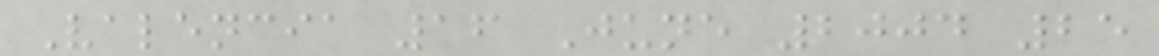Valencia 16 June 2004 25
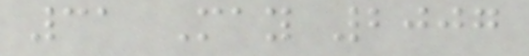31 May 2007
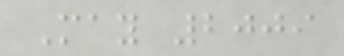May 2009
